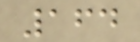164
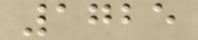1725
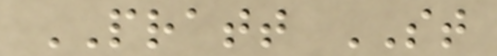PRATT ST
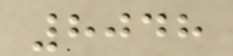8048
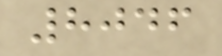8046
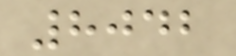8042
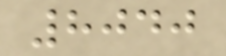8040
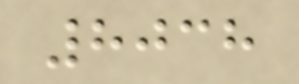8038
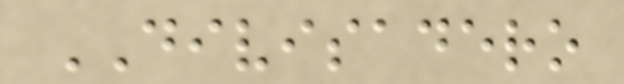DIVISADERO
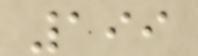199
